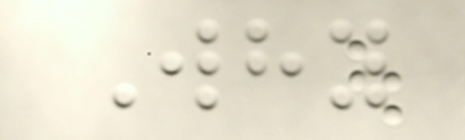Why
